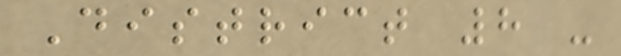District 8 -
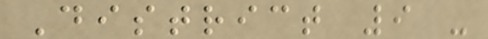District 9 -
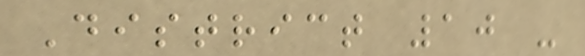District 10 -
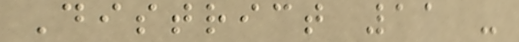District 11 -
